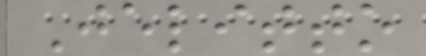Jelitto
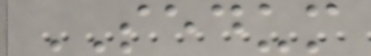SEDUM
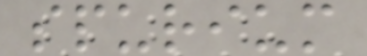spurium
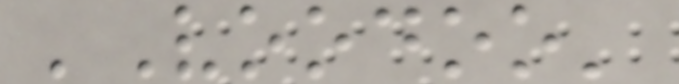'Voodoo'
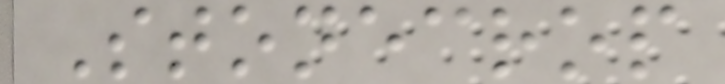Stonecrop
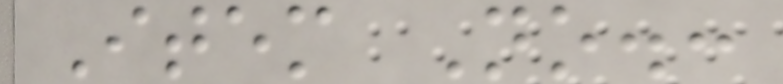Item No.:
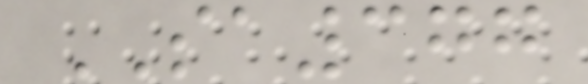SA377
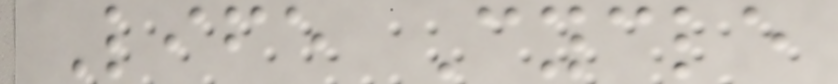Life Cycle
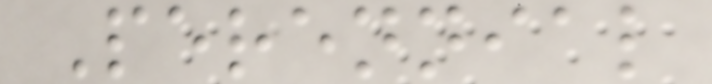Perennial
